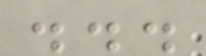...
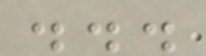...
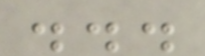...
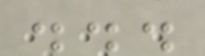...
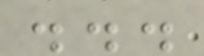...
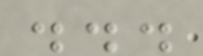...
